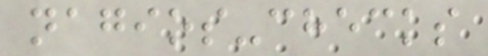nagios-checks
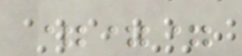===
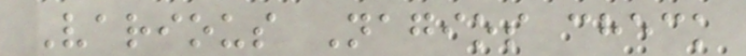Various Nagios check
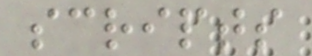scripts
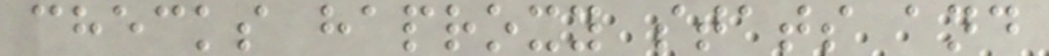checks haproxy stats and
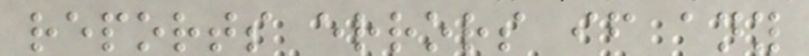reports errors if any
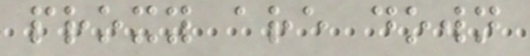proxy are down
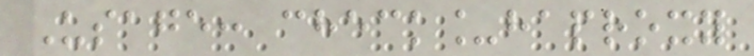Usage: check_haproxy
